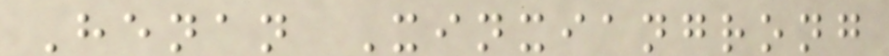Henan Xinxiangrong
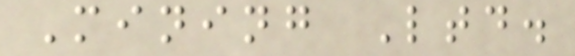Mining Ltd.
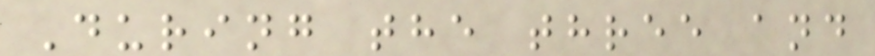During the three and
